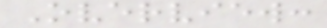Overview:
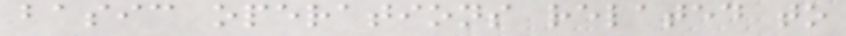basic operations related to
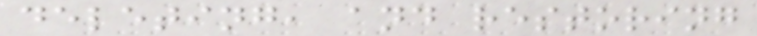deleting, and restoring
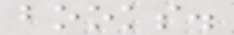books.
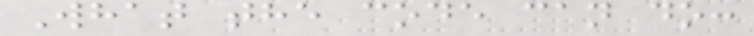What the code can do:
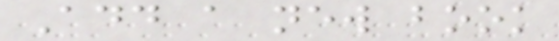Add a new book
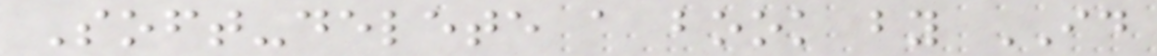Soft-delete a book by ID
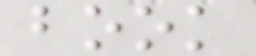book
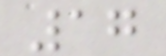17
